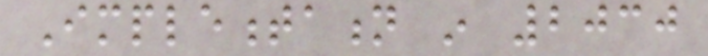Implementation in 2030
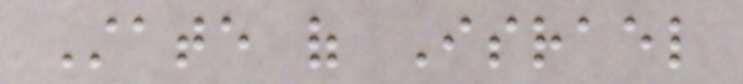State of Israel
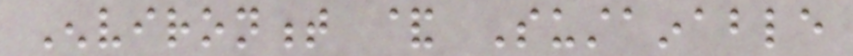Environment & Sustainable
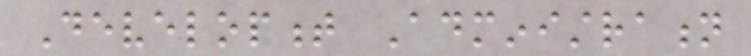Development Administration
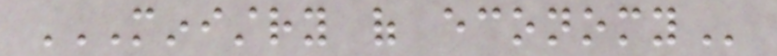MINISTRY OF ECONOMY
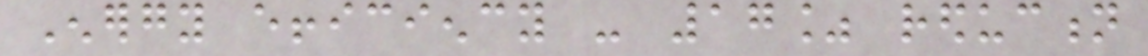Energy efficiency - 17% reduction
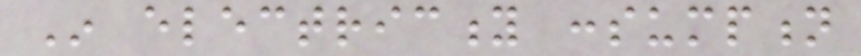In electricity consumption
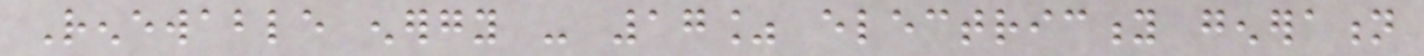Renewable energy - 17% electricity generation
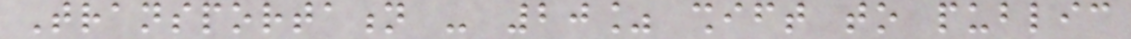Transportation - 20% shift to public
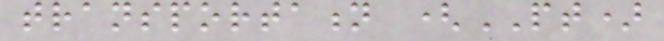transportation (PT)
